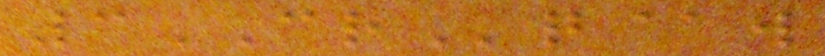3CRq@w
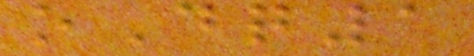oDq1
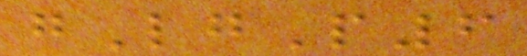gLgP6
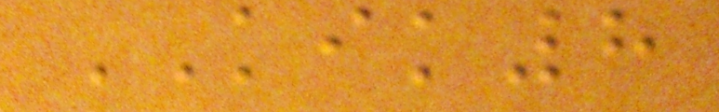KIK8
